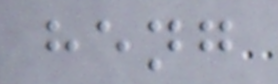heng
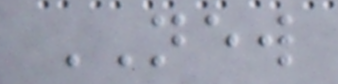NEW
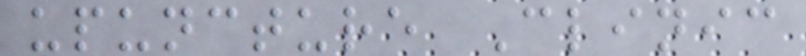upuncture Clinic
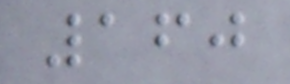160
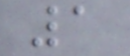1
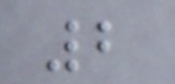2
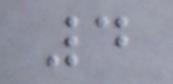4
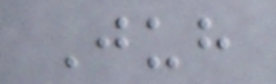Juh
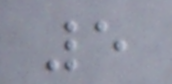5
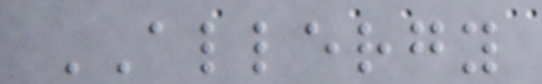ALLERGY
